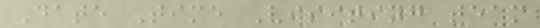Date Time Visiting team
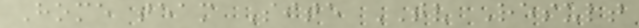Home team Site TV Result
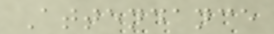Attendance
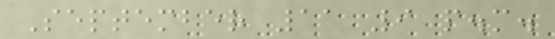September 11 9 p.m.
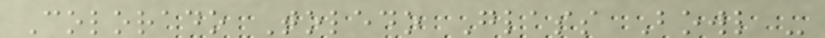Colorado Toledo Glass Bowl -
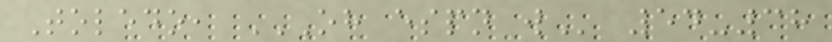Toledo, OH ESPN W 54-38
